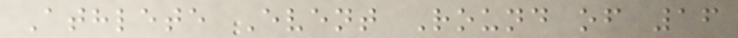Athlete Event Round of 16
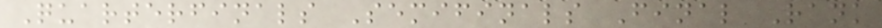Quarterfinals Semifinals Final Rank
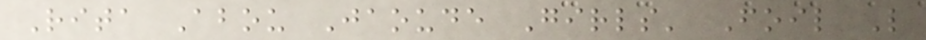Rita Abou Jaoude Girls' Foil L
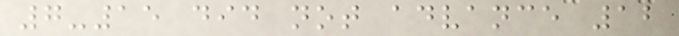7-15 did not advance 12
